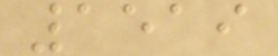1519
